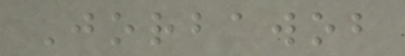Jorbawob
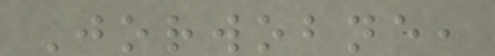Jorwobne,
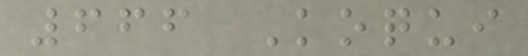666 Koqui
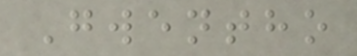Gwentho
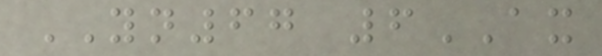YN67 6AX
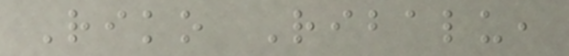Riko Ribalu,
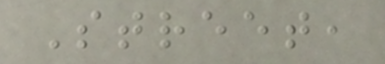Street,
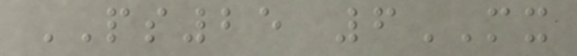PS25 6MX
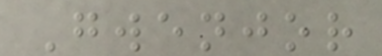Gwenjor
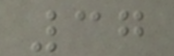37
